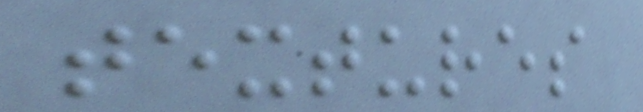textures
